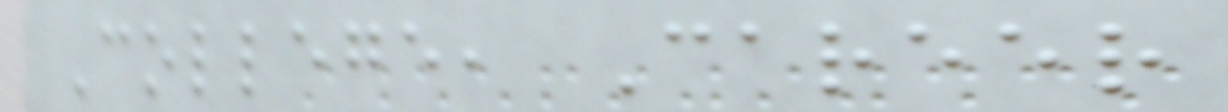College, Career
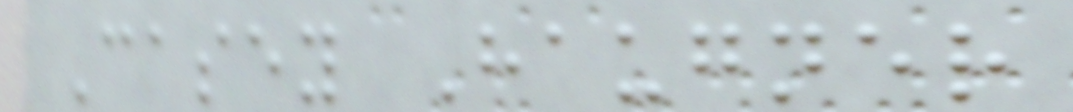Casey Haugner
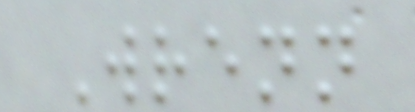Wrenn
